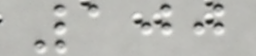100
